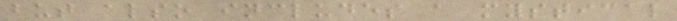but also includes a mystical
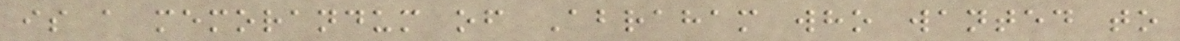is a memorandum of Abraham who wanted to
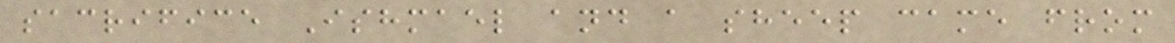sacrifice Ishmael and a sheep came from
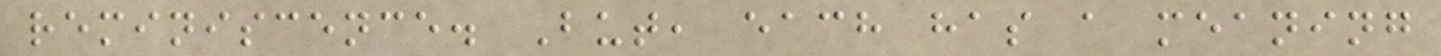reminiscence. But, each has a meaning
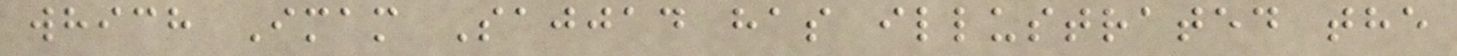which Imam Sajjad has illustrated the
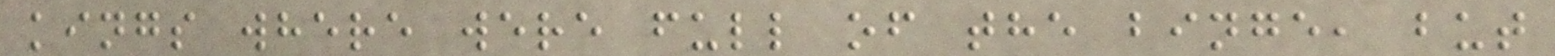kings where were full of the binge, but
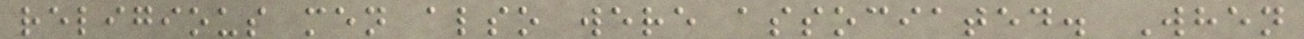religious men also were associated. When
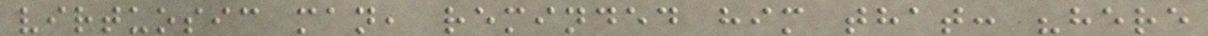virtuosic man, reminded him that: "here
